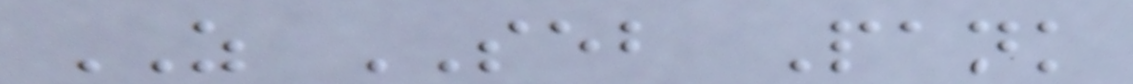AS SEB Pank
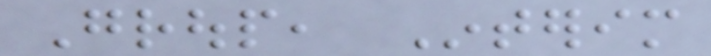Group, Interim
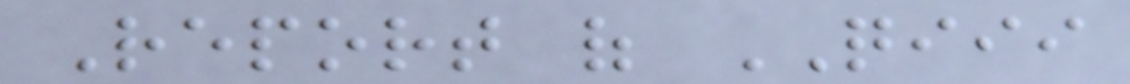Report of QIII
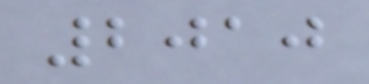2010
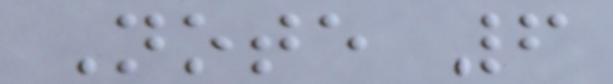Note 6
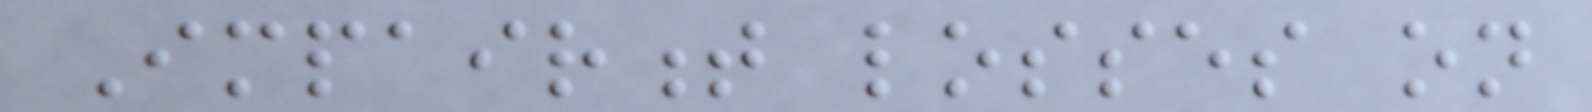Impairment losses on
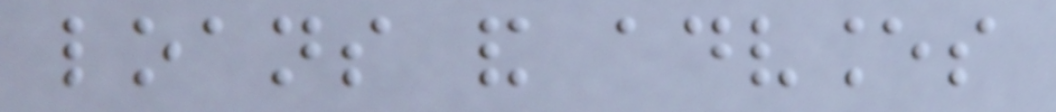loans and advances
